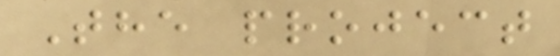The project
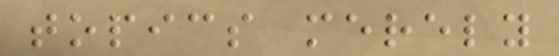topics merely
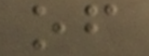of
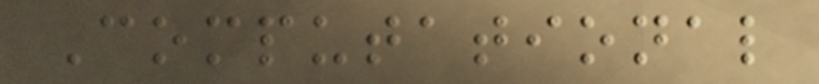Computational
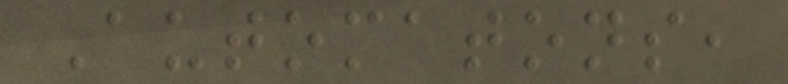Automatons,
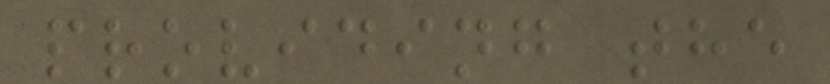providing the
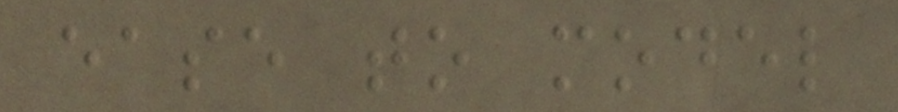ease to model
